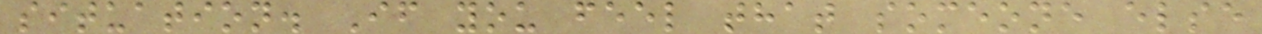situation. If you feel that someone else
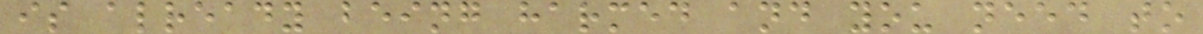is already being harmed and you need to
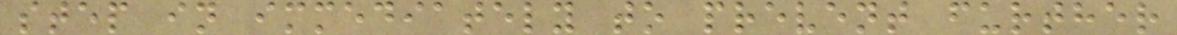step in immediately to prevent further
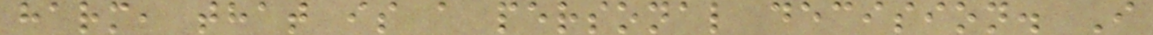harm, that is a personal decision. I
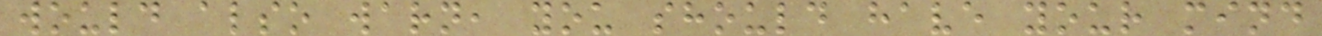would also warn, you should have your mind
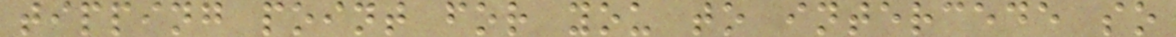tipping point for you to intercede so
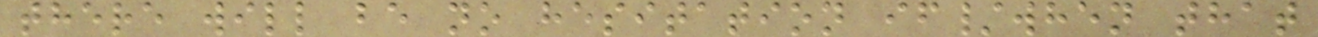there will be no hesitation if/when that
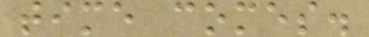time comes.
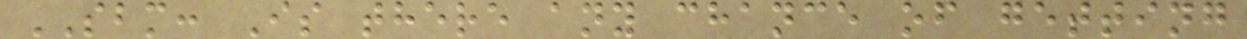SBM: Is there any chance of getting
